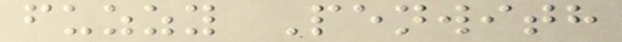fuzzy Penwith
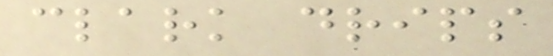clark drips
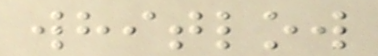whitlow
